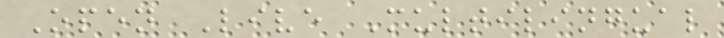Open Live Multilingual
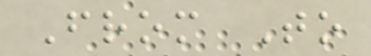From To
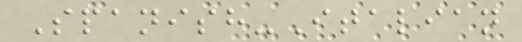Spanish-Italian
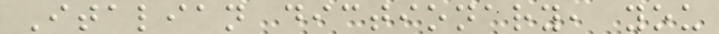Italian dictionary, you
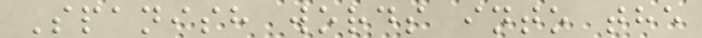Spanish words into the
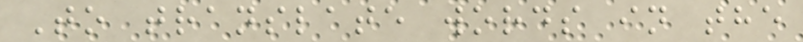To translate words in the
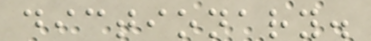dictionary.
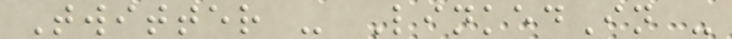Twitter - LinkedIn -
